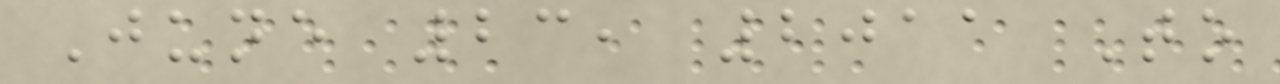June 23, 2011 To
